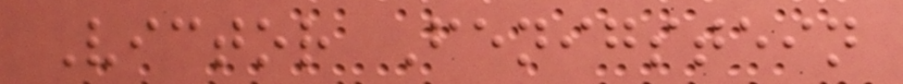Victor Fenigstein
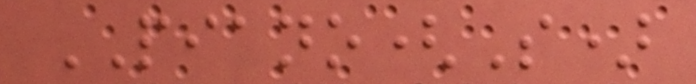PIANO(S)
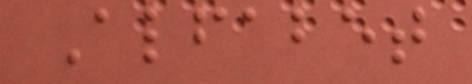Alfabet
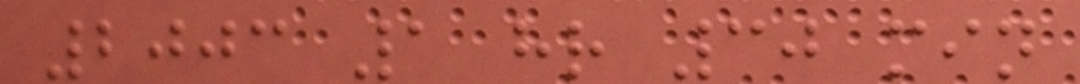2003 1 hr 30 min
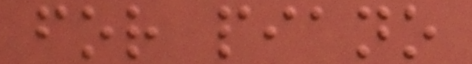for piano
